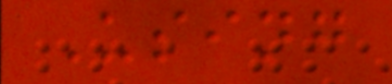Using
